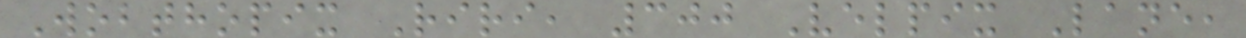Wobthopix Riri, 300 Velpix Lane,
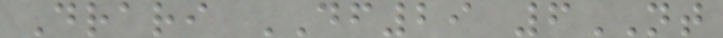Drari DF29 6NT
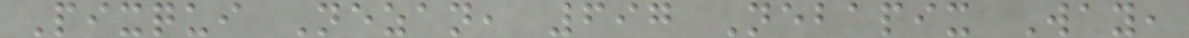Pixqui Nezan, 697 Nebapix Way,
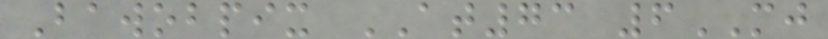Bawobpix AT73 6MJ
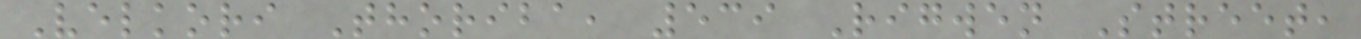Velkori Thoriba, 539 Rigwen Street,
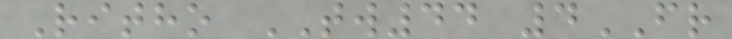Ritho TW44 4FR
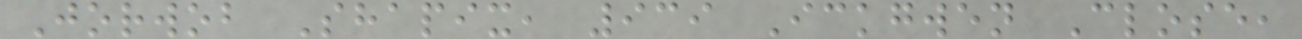Jorwob Shapix, 939 Ickgwen Close,
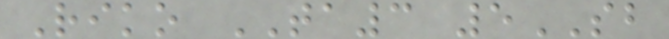Riko TA3 5SB
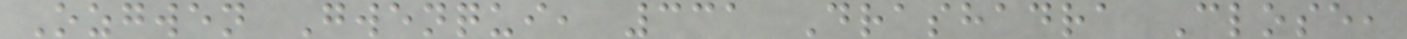Ozgwen Gwenqui, 331 Drashadra Close,
